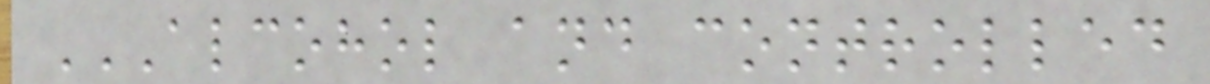ALCOHOL AND CONTROLLED
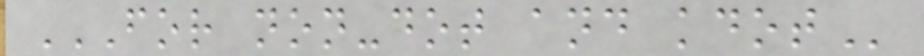FOR NON-DOT AND KDOT
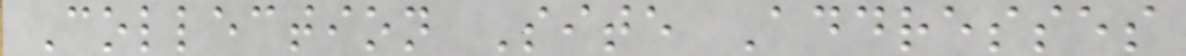Collection Site Addresses
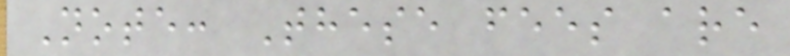Note: These fees are
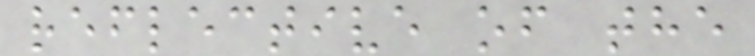reflective of the
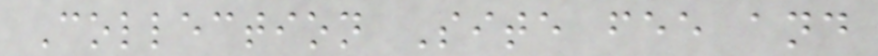Collection Site fee and
